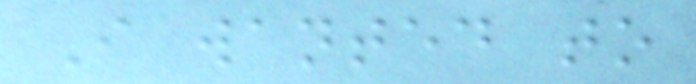I wanted to
